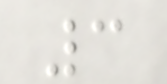3
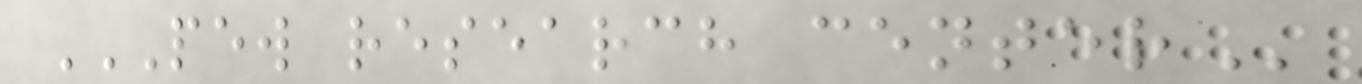PEW RESEARCH CENTER
